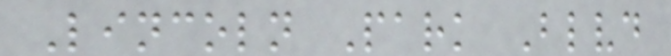Lincoln Park Blvd
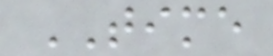TIME
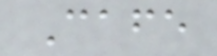Cafe
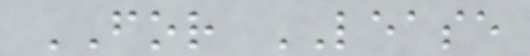FOR LEASE
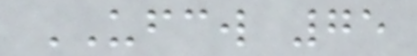UFCW 75
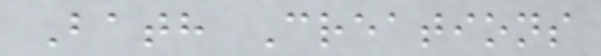Bath Creations
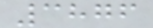3876
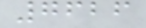7626
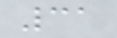31
